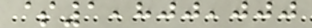$1,800,000
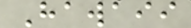Hawaii
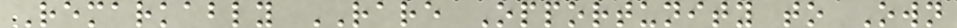Remarkably RARE Opportunity to Own
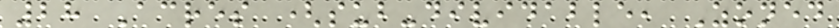28 Acres (sub-dividable, Zoned
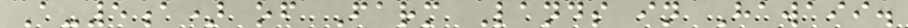A-5a) of Farm Lands in Hawaii.
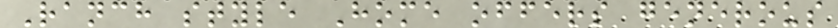Ranch style Home offers generous
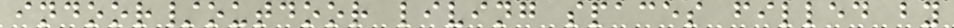indoor/outdoor living spaces filled by
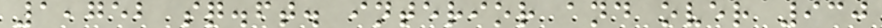1,752 sq.ft. interior and over 930
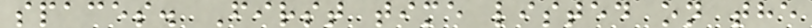spaces. First time listed on the
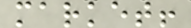market!
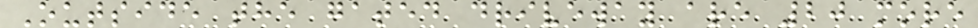Outside the gated driveway are 20 more
